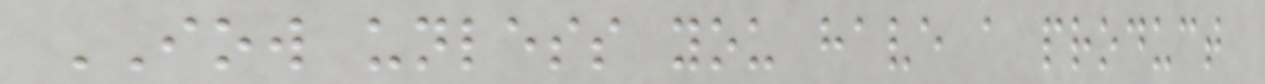IOW unless you have a product
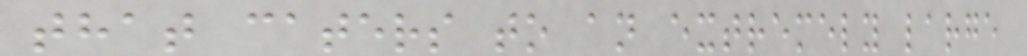that caters to an extremely large
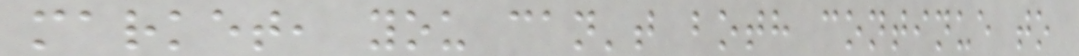market, you can't both continue to
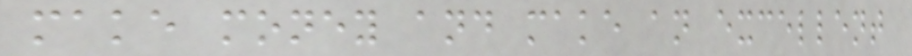make money and make an excellent
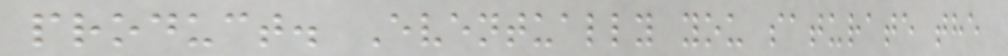product. Eventually you saturate the
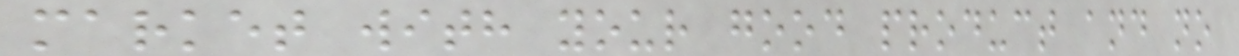market with your good product and no
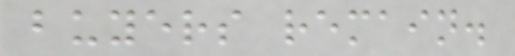buyers remain.
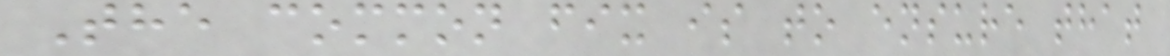The common fix is to ensure that
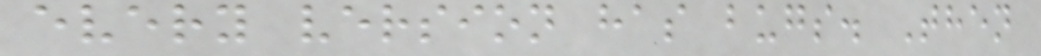every version has bugs. Then
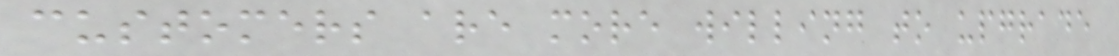customers are more willing to upgrade
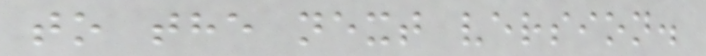to the next version.
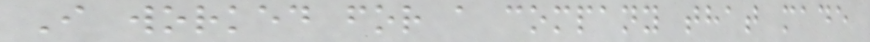I worked for a company that made
